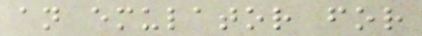an emulator for
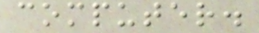computer.
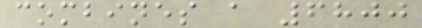combines a 6800
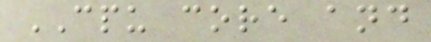CPU core and
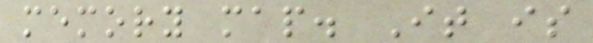memory map. It is
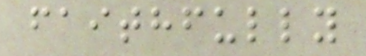faithfully
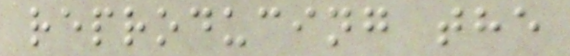reproducing the
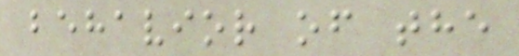behavior of the
